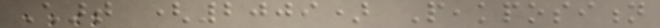Chart (2009) Peakposition
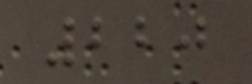220
